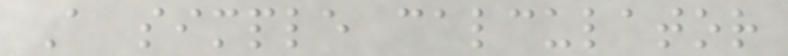A simple calculator
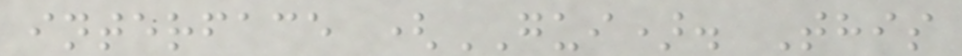interface (GUI). This
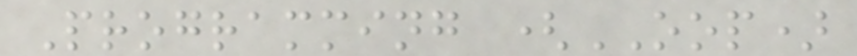Programming (OOP)
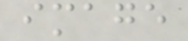image
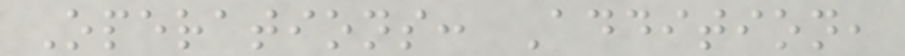Operations: Addition,
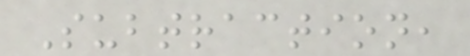Subtraction,
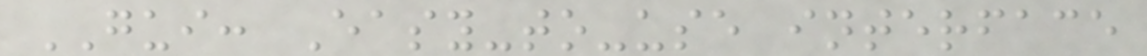GUI: Easy-to-use interface
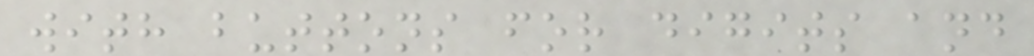with buttons for digits and
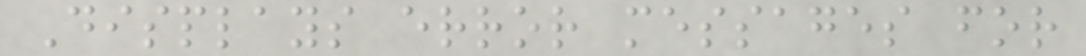Displays error messages for
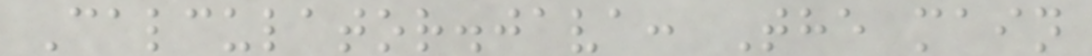Calculator.java: The main
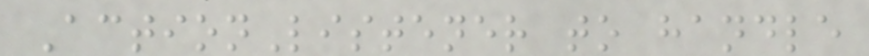ActionListener to handle
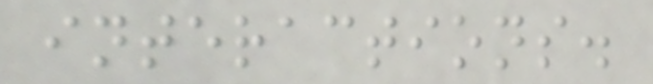interactions.
